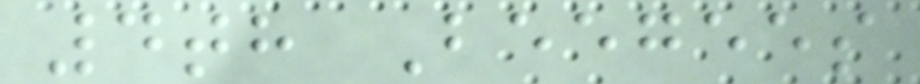4th Beegees
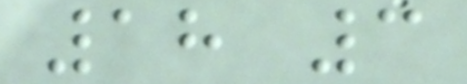18 3
